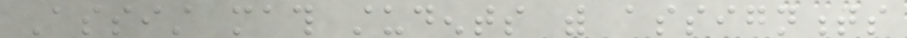Assist math students with assignments
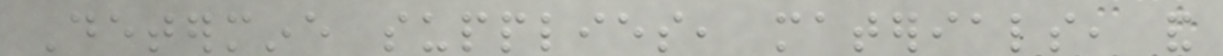Determine supplies, materials, and
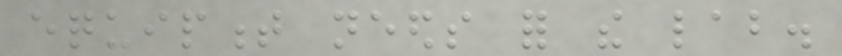equipment needs for the lab.
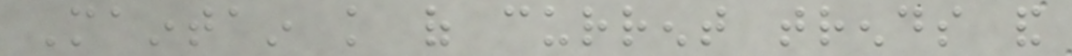Maintain knowledge of current trends and
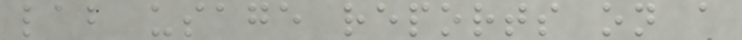lab usage reports on a
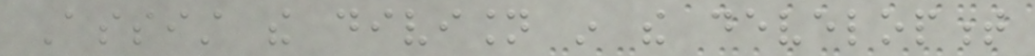Assist the division in the development
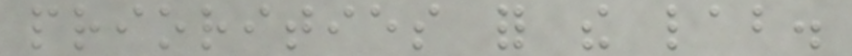priorities for the lab.
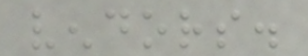vendors.
